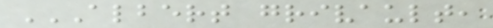ALBERT GRIVAULT,
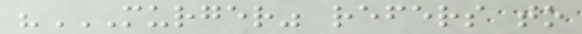"MURGER" REFERS TO
